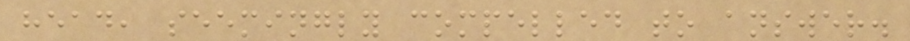head, seemingly compelled to answer.
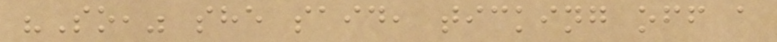"So," she said, ticking off a
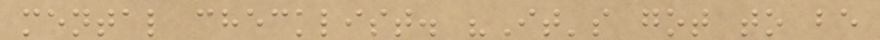mental checklist. "It's got to be
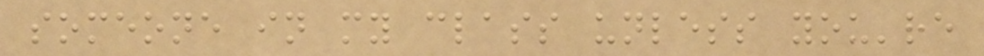someone in my class unless you're
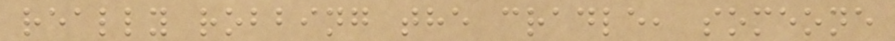really robbing the cradle, someone
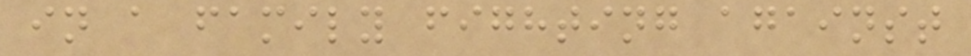in a family fighting against
